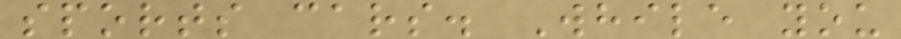sports cars. While you
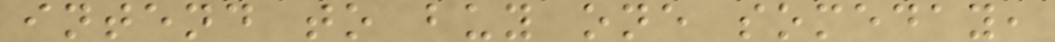intend to buy one someday,
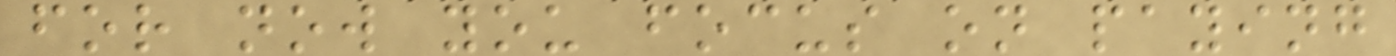for now you focus on paying
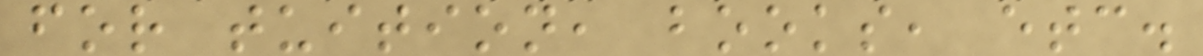for tuition, books, etc.
